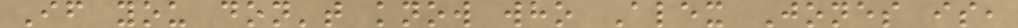If you don't know who Alex Jones is,
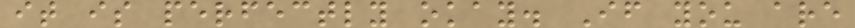it is perfectly okay. If you are
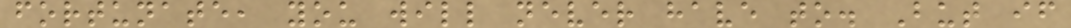fortunate, you will never have to. But if
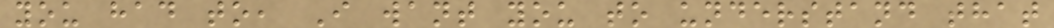you had to, I want you to understand that
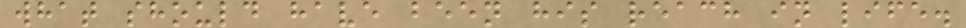what should have been his reach in life.
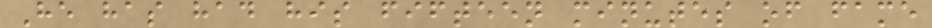He has had his fifteen minutes of fame
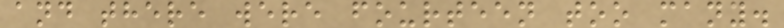and there were fourteen too many.
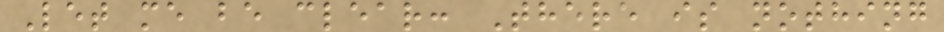Let me be clear: There is nothing
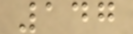147
